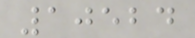10524
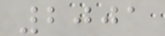2001
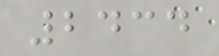2434
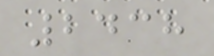2438
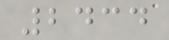2434
